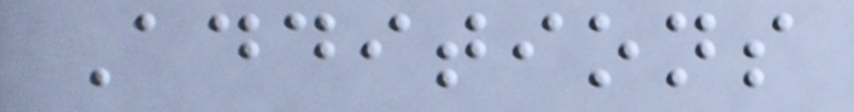Additions
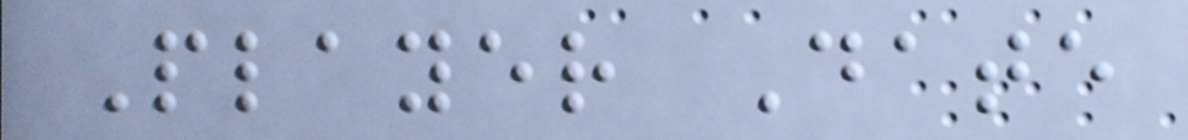Player Date
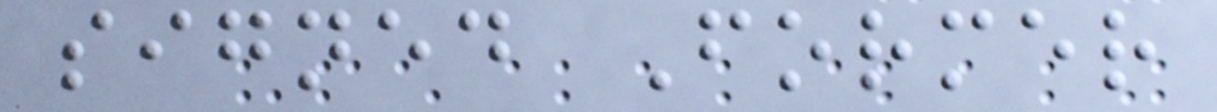signed Former
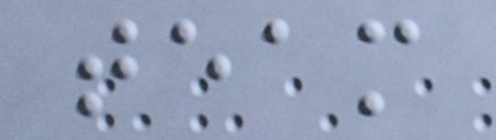team
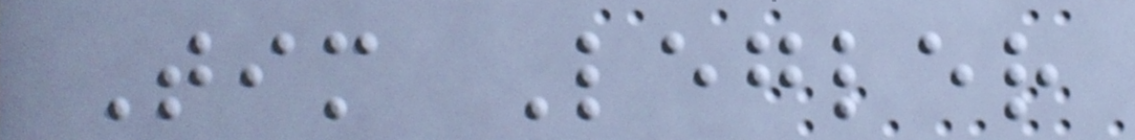Tim Legler
